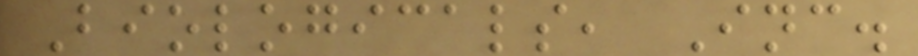Biologicals, Inc.
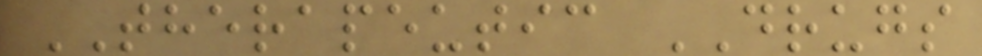THERAPEUTIC DRUGS
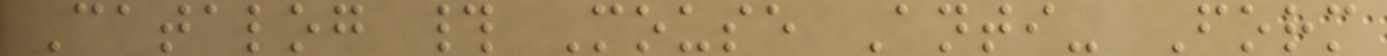Catalog # Mouse Anti- Form
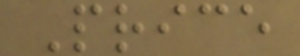Price
